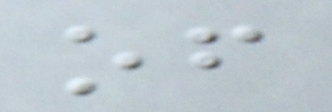of
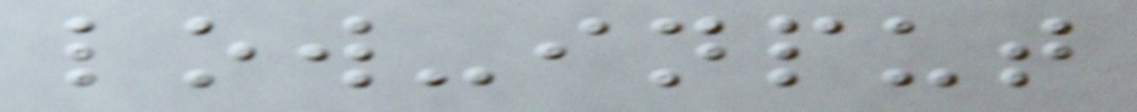low-input
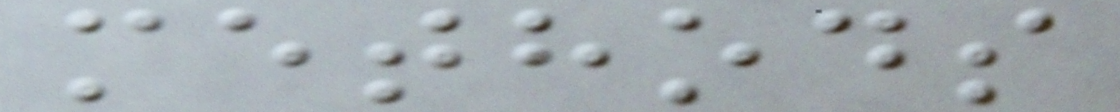methods
